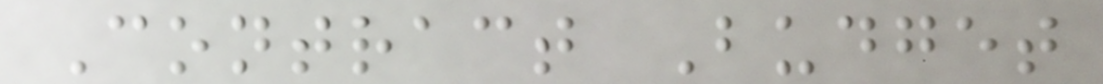Contract Budget
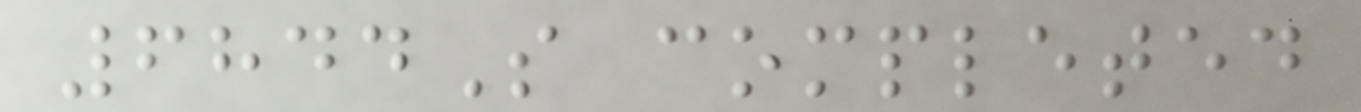6844S completed
